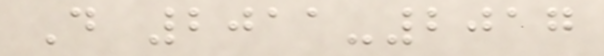D 2011-2017
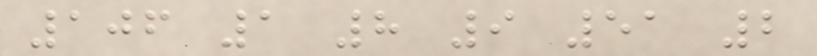106 1 8 9 51 2
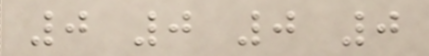0 0 0 0
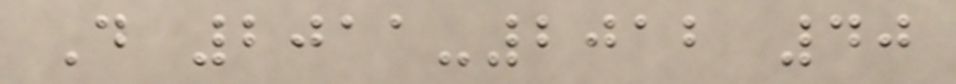D 2011-2012 40
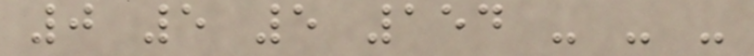0 5 5 154 - - -
